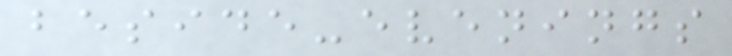beside-evenings
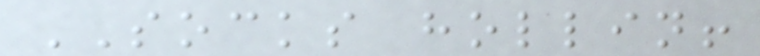SOCKS hollin!
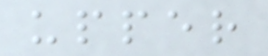upper
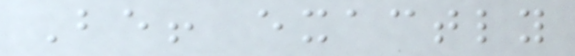Be! exactly
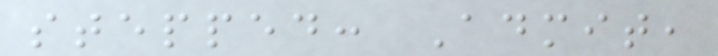stepped: Admit,
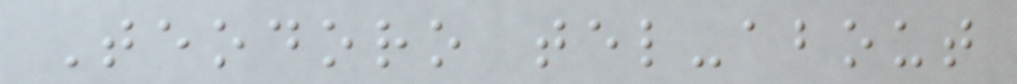Teodoro tel-about
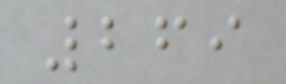269
